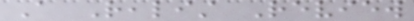A Realist Review
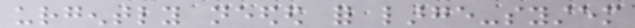urgently needed for large-system
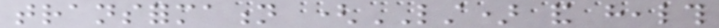transformation (LST) and health
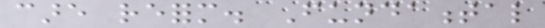care reform. Fundamental
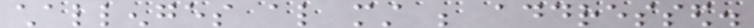challenges also must be addressed.
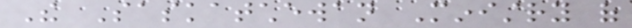The Saskatchewan Ministry of
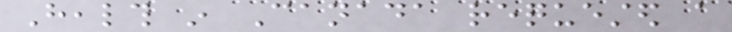Health in Canada requested a
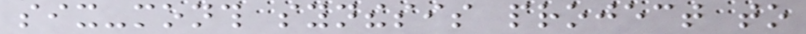six-month synthesis project to
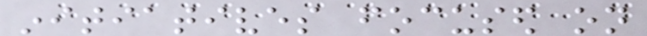initiatives focused on
